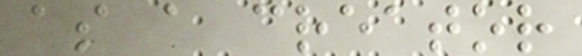as a creator
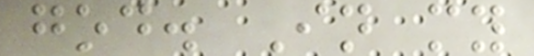god. In my
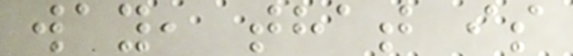way, that is
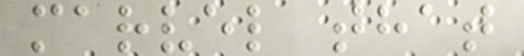marvel that
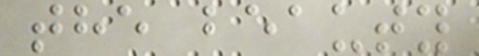the beauty
